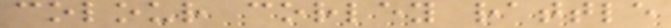colour corley rattle
